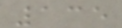135
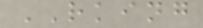RKING
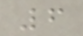6
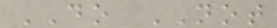DO NOT
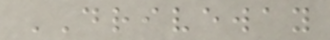DRIVEWAY
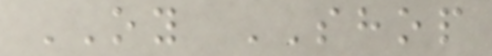OY SHOP
